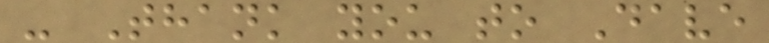- Thank you to Dave
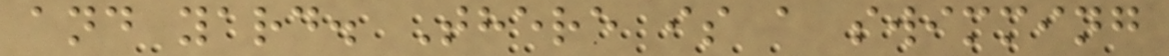and yard. There is a swimming
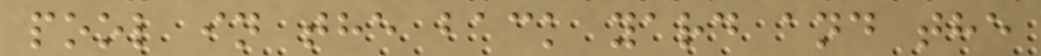pool in the back yard and the
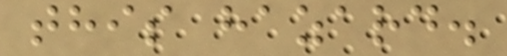this hazard.
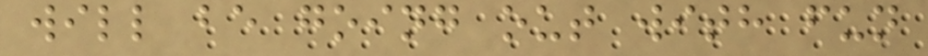will be going out with fun
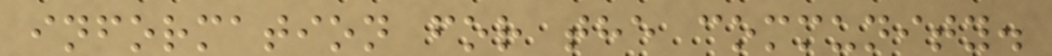information for the community.
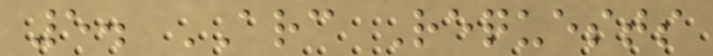5. ARC Requests
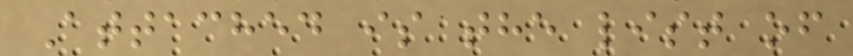Attached is the list of
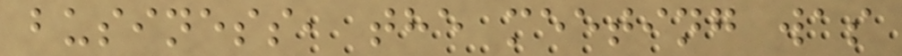business, the meeting was
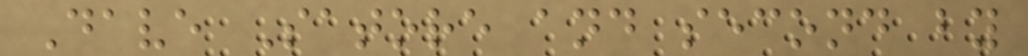Dave Satore and second by
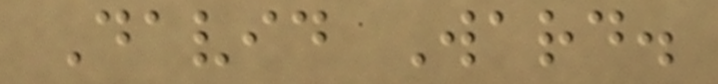David Ward.
